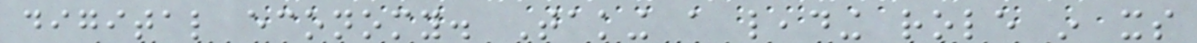digital economy. Taking a leading role in its
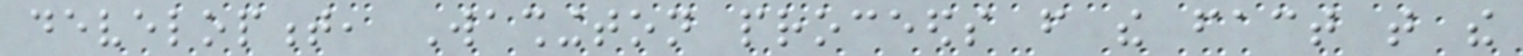development, Washington proceeds from the fact that the
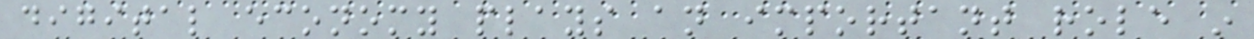digital economy plays an important role in
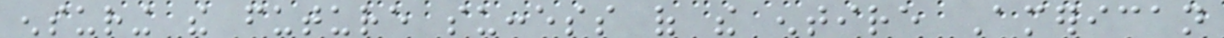ensuring the future success of the entire American
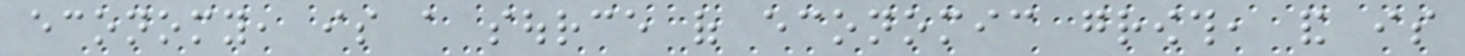economy, is a source of economic growth, and is
